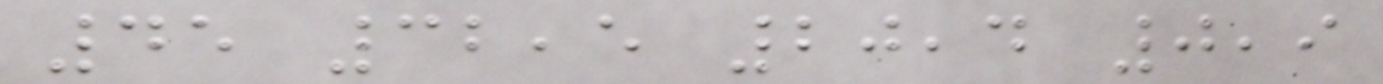45 32,5 20,4 0,9
